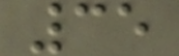35
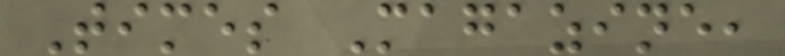Times Magazine,
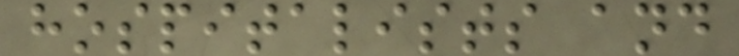hospitalists and
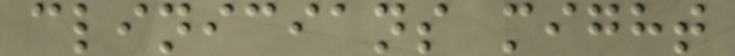clinicians might
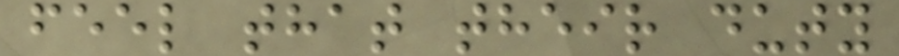feel that their duty
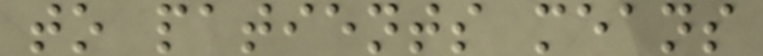to patients means
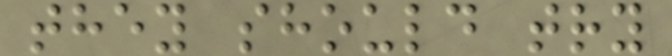they should try
